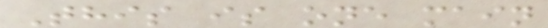This is one main
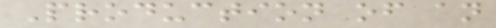Production of an
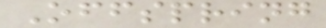Offspring
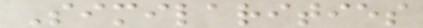Similarities
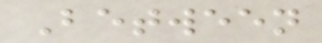Between
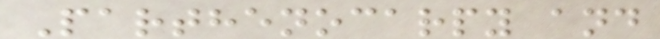Parthenocarpy and
